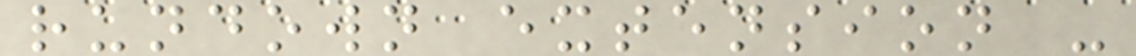rundown extension -
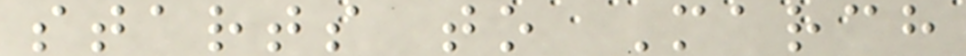starts to March
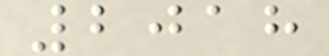2018
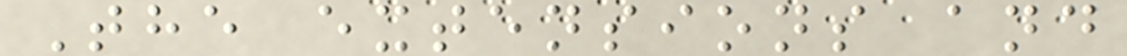The extensions and
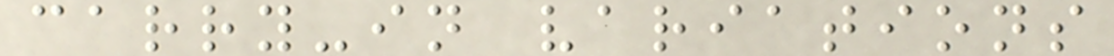carry-in variations
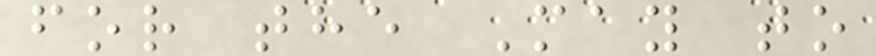for the May to
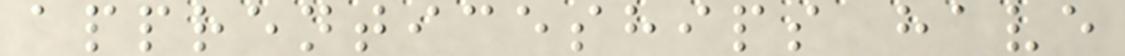apprenticeships have
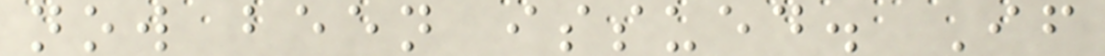now been issued. If
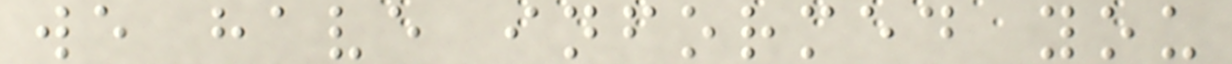we have informed you
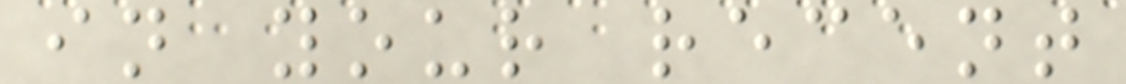in your recent
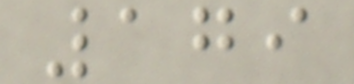179
